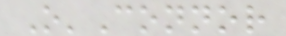O'Connor
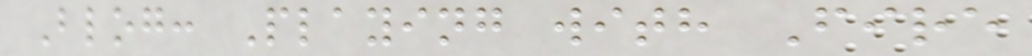Blog: Playing with Fire
